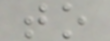to
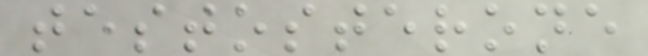testosterone
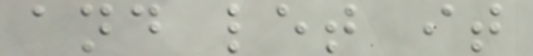and let it
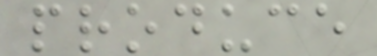produce
